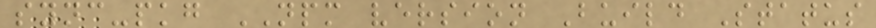sync-pkg NPM version Build Status
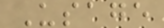Usage
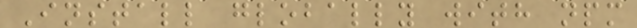Install globally with npm
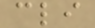cli
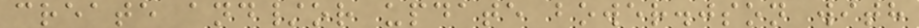create and/or update bower.json with
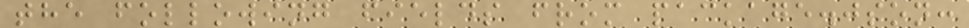the following fields from package.json:
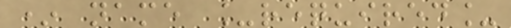* name _required_
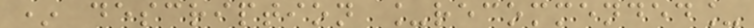* description _recommended_
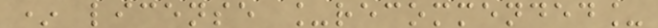* license _recommended_
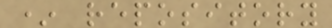* repository
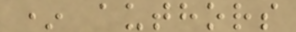* authors
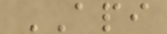API
